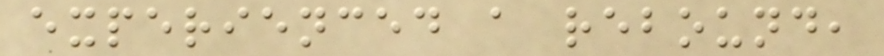experienced a rebound,
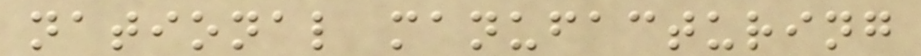national manufacturing
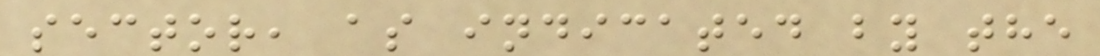sector, as indicated by the
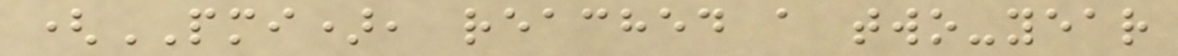(PMI), reached a two-year
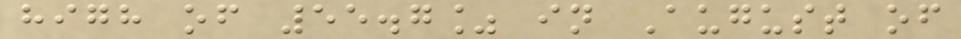high of 55.7% in August of
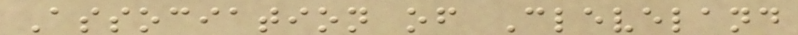Association of Cleveland
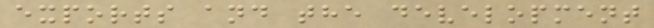exports and the development
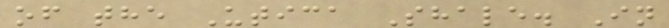of the Utica Shale. In
